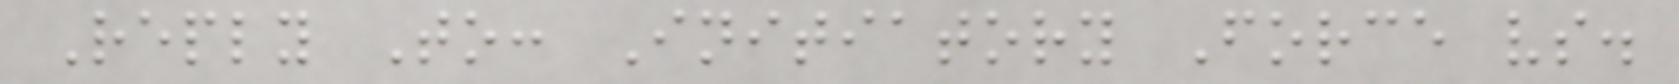Reply To: Initiatory Force vs.
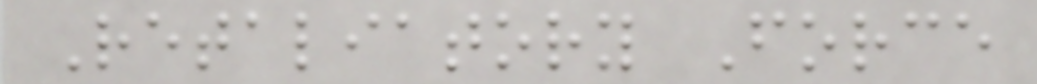Retaliatory Force
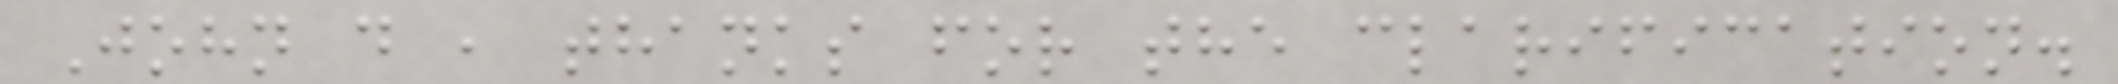John d , thanks for the clarification.
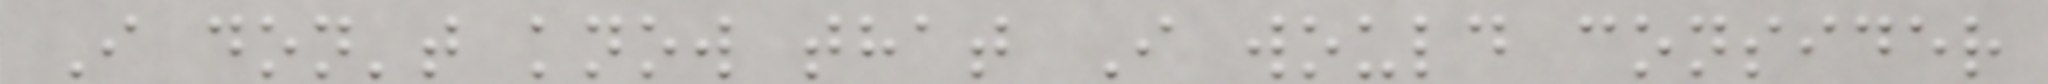I don't know that I would consider
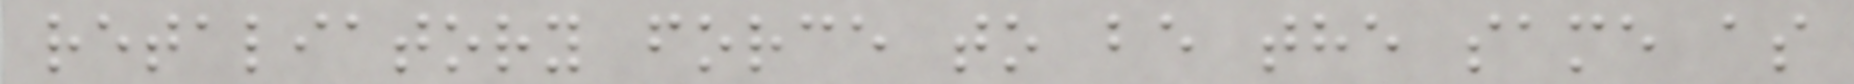retaliatory force to be the same as
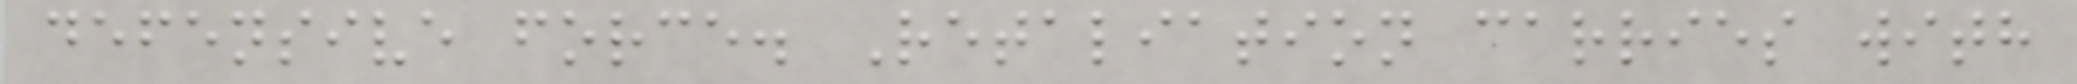defensive force. Retaliation carries with
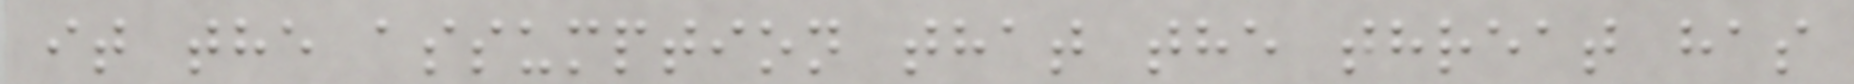it the assumption that the threat has
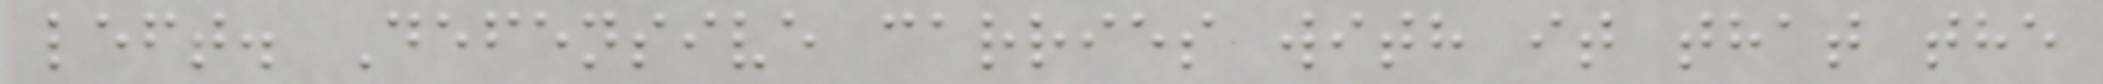left. Defensive carries with it that the
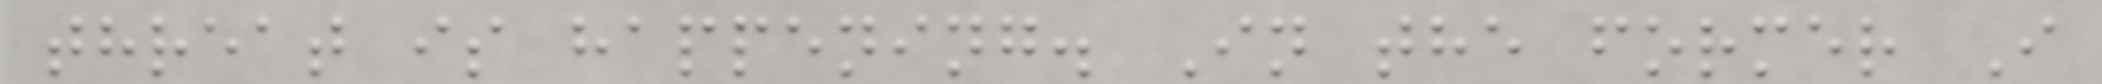threat is happening. In the former I
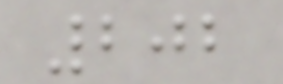202
